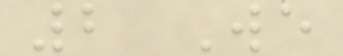2 We
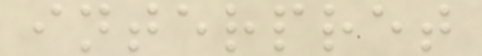interpret
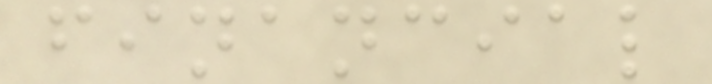financial
